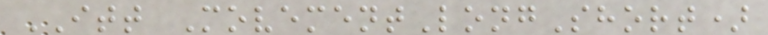ITT MovementLongShort)
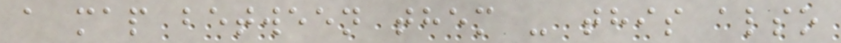a map between them - this also
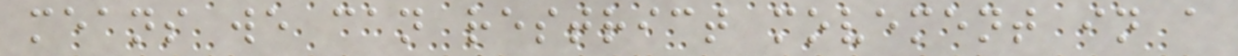means we can restrict movement in a
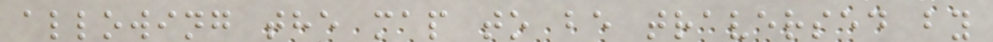allowing the map to be traversed by
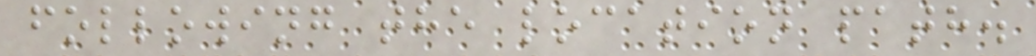following the location path.
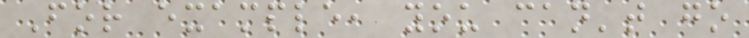For example, you can't go
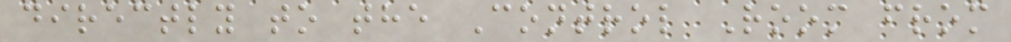directly to the Control Room from
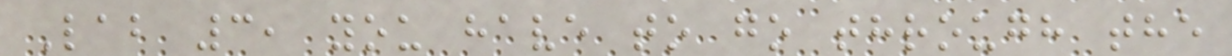Lab 3, you have to go through the
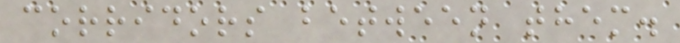corridors between them.
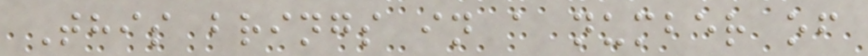This brings in a number of
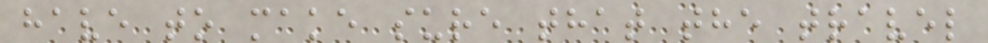have to make sure that the travel
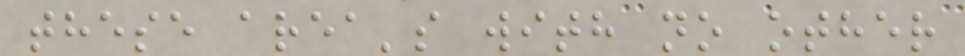these area's with no other
